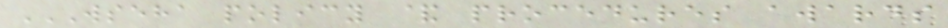WSEHA POLICY & PROCEDURES AWARDS
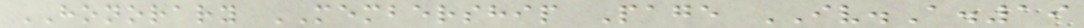HONORARY MEMBERSHIP Page IV.A.19
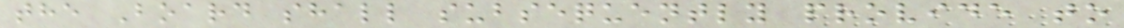the Board shall subsequently provide to
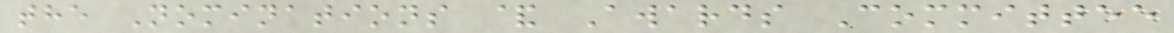the Nominations & Awards Committee
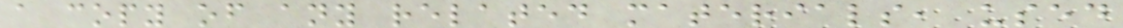a copy of any related materials, used
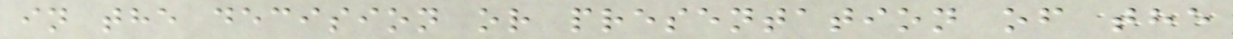in the decision or presentation of the
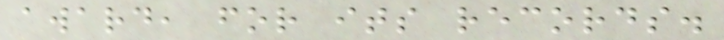award, for its records.
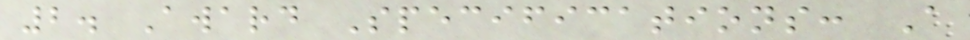2. Award Specifications: A
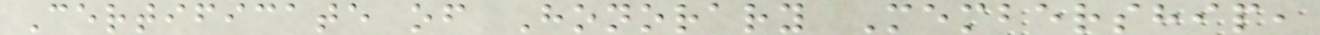Certificate of Honorary Membership,
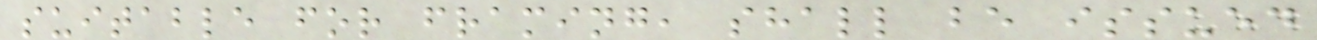suitable for framing, shall be issued
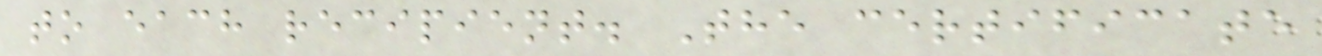to each recipient. The certificate
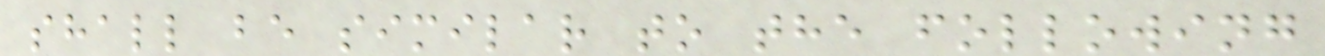shall be similar to the following
